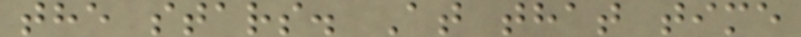the stars. At that time
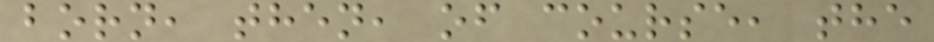born, then, of course, the
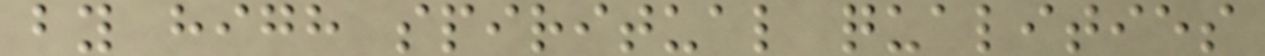by high spiritual qualities
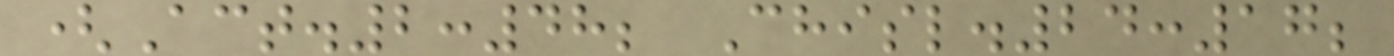(Act.2:48; Chisl.24:17;
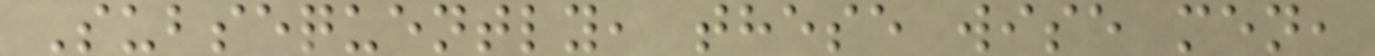Subsequently, these wise men,
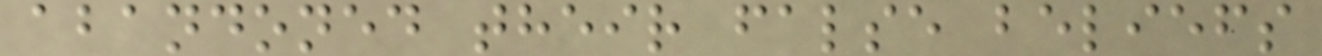abandoned their false beliefs
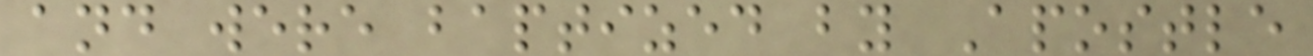and were baptized by Apostle
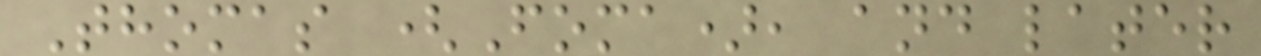Thomas (Foma), and later
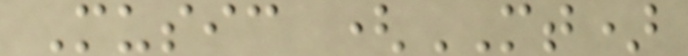Music (MT)
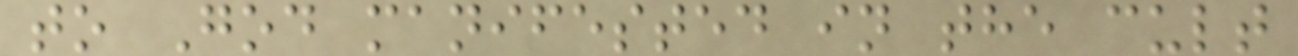to God manifested in the cult
